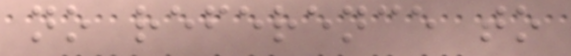no reference to
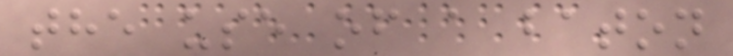the use of a baton
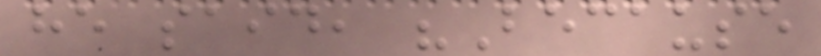he said, "Because
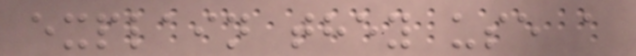explain they use a
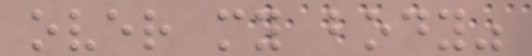over my body"
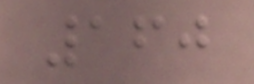160
